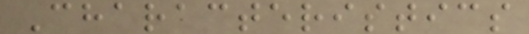Characteristics
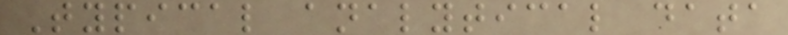Typical analytical data
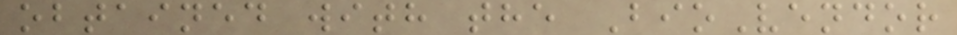obtained with the BioVendor
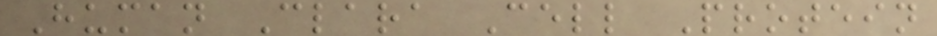Human Clara Cell Protein
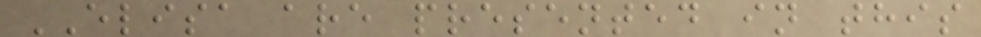ELISA are presented in this
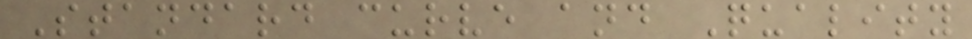Standard curve and Quality
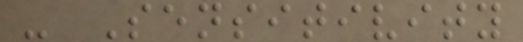- Sensitivity
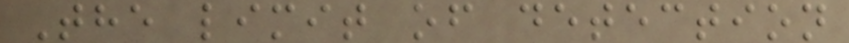The limit of detection
